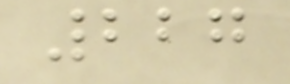227
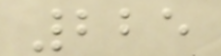225
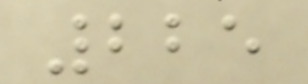225
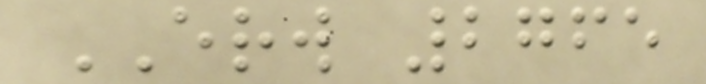ERW 2765
